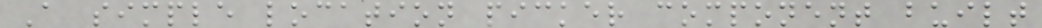A simple location picker component built
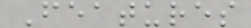Features
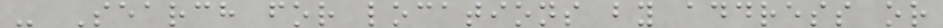- Search for locations by address or
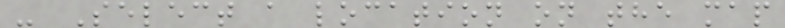- Select a location on the map
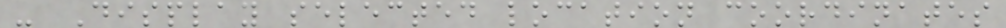- Display selected location coordinates
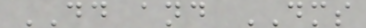DD and DMS
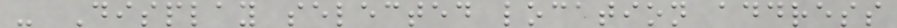- Display selected location address
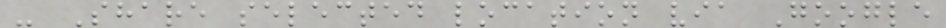- Share selected location via Google
